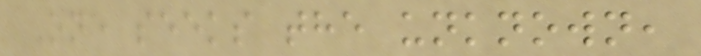One seeks the unknown,
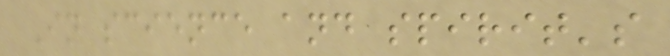In science and spirit's
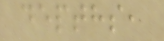depths,
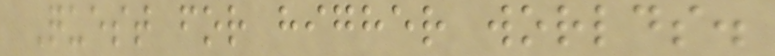Quest for higher worlds.
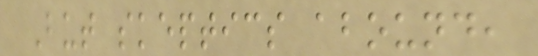But skeptics abound,
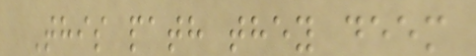This path they deem
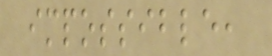impossible,
